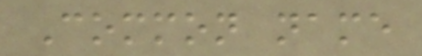Common name
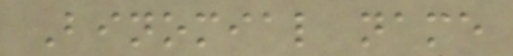Binomial name
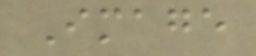Image
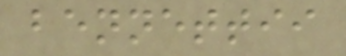bennettii
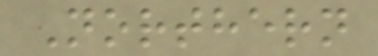Northern
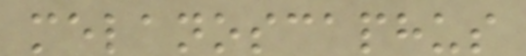melanoscaphus
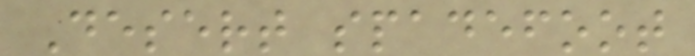Desert spadefoot
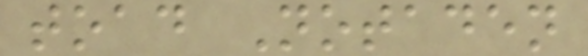toad Notaden
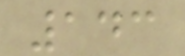143
